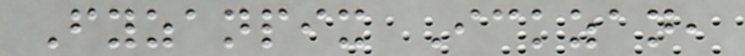Fyzanpix Ickzan,
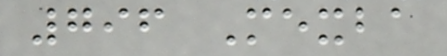796 Mexba
